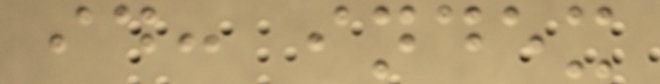id: index
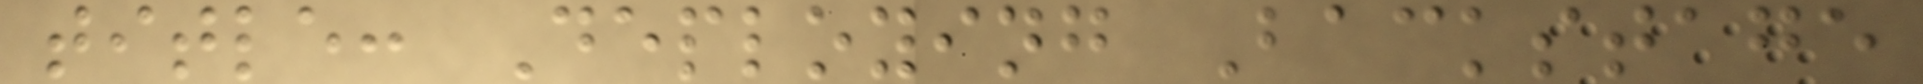title: Deploying Backstage
